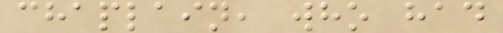chaplain, who had
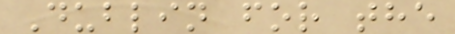Dublin for the
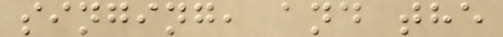singing, and the
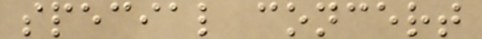special concert
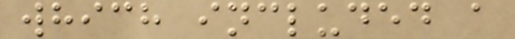which included a
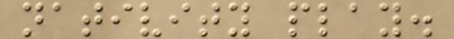nativity play.
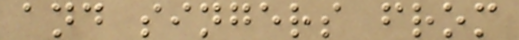and singers from
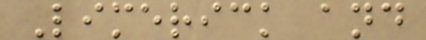Limerick and
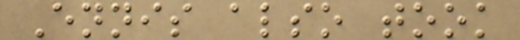Ennis also took
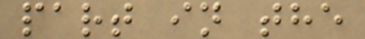part in the
